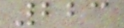223
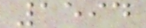1594
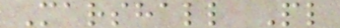Marshall Pl
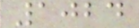1024
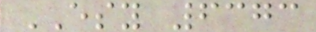ESY 6373
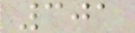301
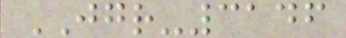JGR-3146
